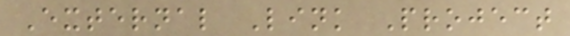External Link Project
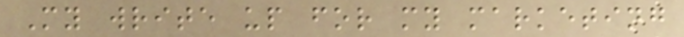My write up for my marketing
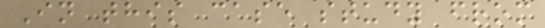In this case study from
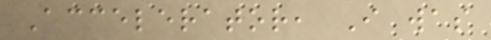Accelerator, I was
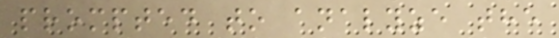prompted to analyze the
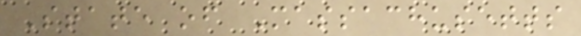State of Massachusetts
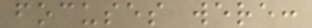focuses were:
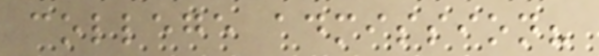college admission?
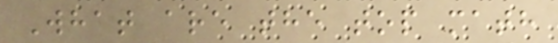What are the top math
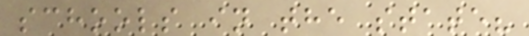schools in the state?
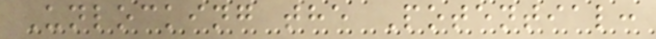Unlocking the Potential:
